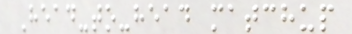Head-to-head matchup
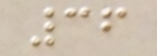36
